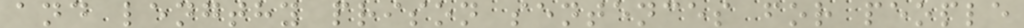and lengthy prison sentences for people
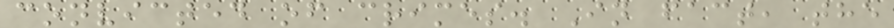convicted of crimes. In fact, the
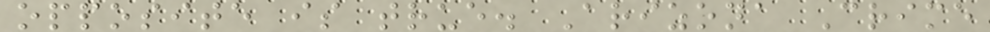opposite is true. Arizona Crime
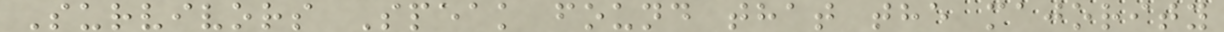Survivors Speak found that the majority
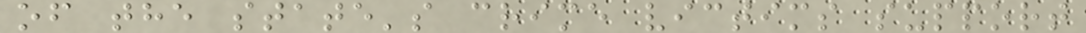of the state's crime victims support
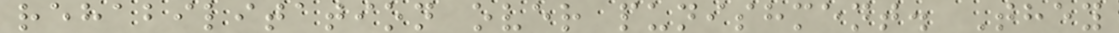rehabilitation over punishment. They
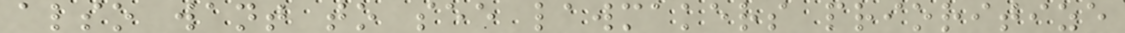also want to see lawmakers prioritize
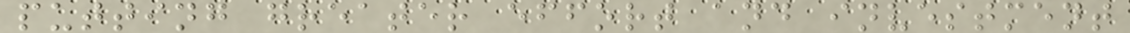putting greater effort and investment
